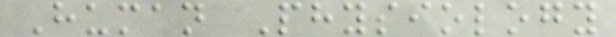Human Physiology
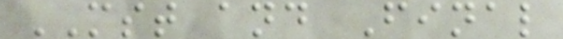MST and Final
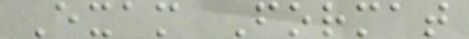Exam Format
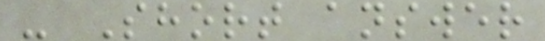- Short answer
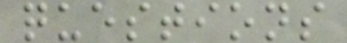questions
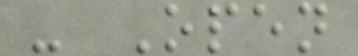- Open
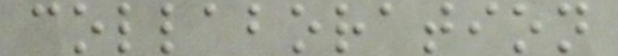collaboration
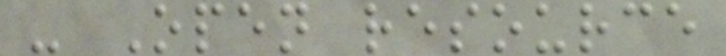- Open resource
